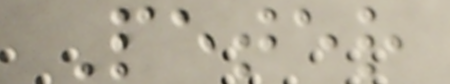Peter
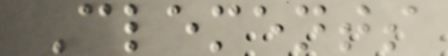Clements
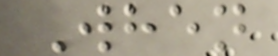When
